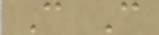C C
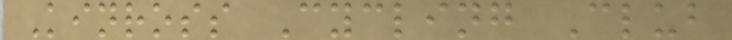Kinross Cycling Club
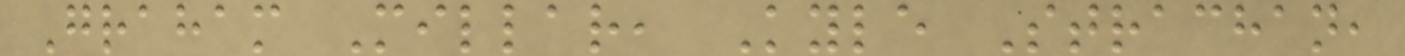Graham Millar, Kyle Strachan,
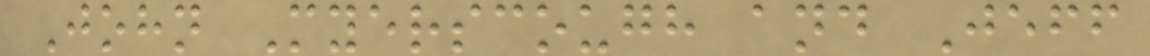John Myerscough and Jeff
